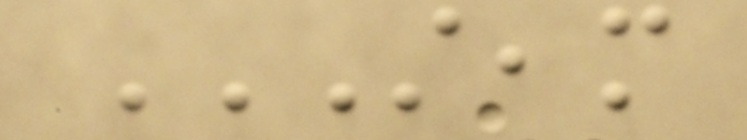STEAM
